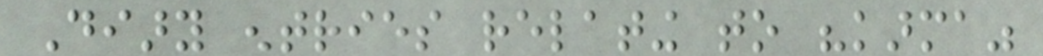Diary entries relating to "karma"
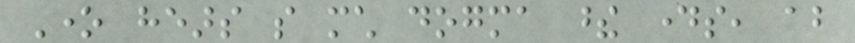One hears so much dogma these days, about
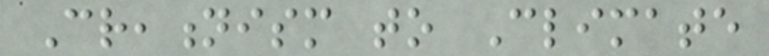Creationism to Climate
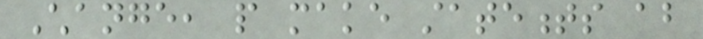Change, people make statements about
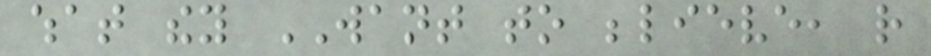what they WANT to believe, rather
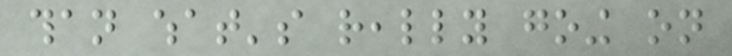than what's really going on
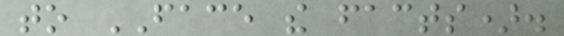to FACE the facts).
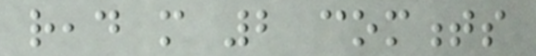read more 2 comments
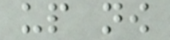up now
